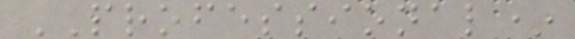PROFESSIONAL*
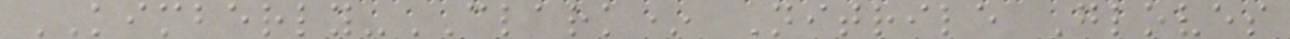KIMBERLY-CLARK* Nitrile Gloves
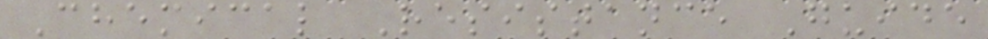Chemical Resistance Guide
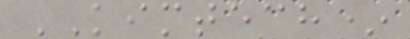KIMTECH*
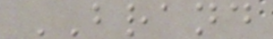BRAND
